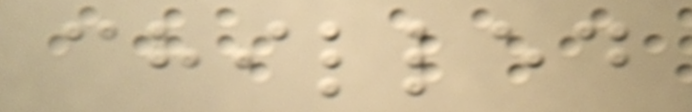chilled
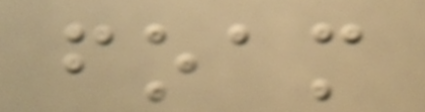foam
